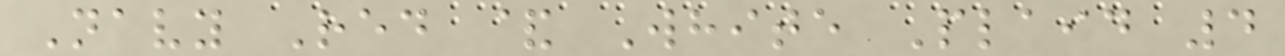Navy Red & White Plaid 4
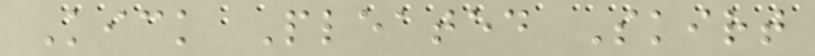Kick Pleated Skirt
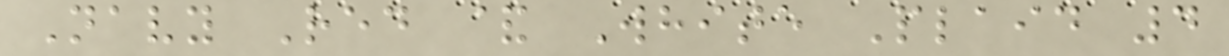Navy Red & White Plaid 4
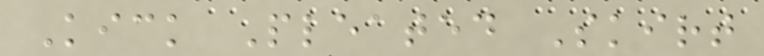Kick Pleated Skirt
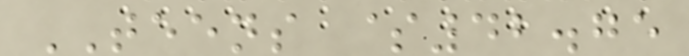TEENS $42.75
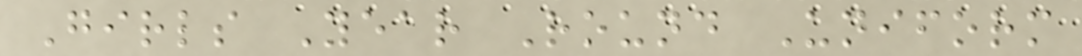Girls Year Round Uniform
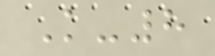K-8
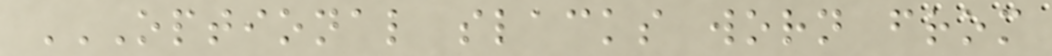OPTIONAL SLACKS WORN FROM
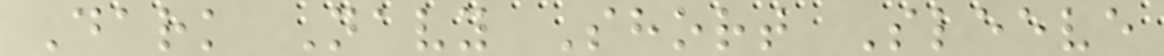Dark Navy Short Sleeve
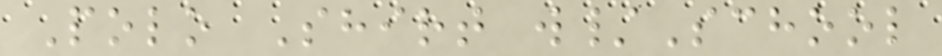Polo Shirt w/School
